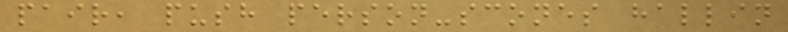pair, push person-scones hallin
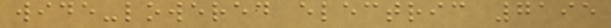wide-lowered electric 7195
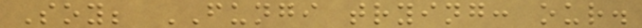Soy; FUNGI trying: our.
